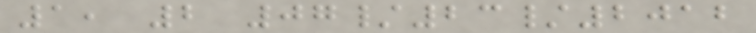1, 2 07/23/2012
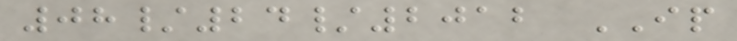08/24/2012 IP
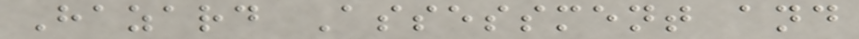Hazard Assessment and
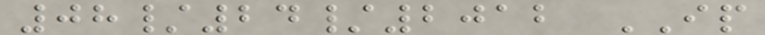08/24/2012 IP
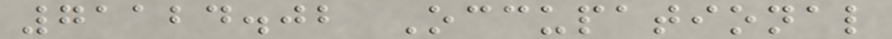71124.02 Occupational
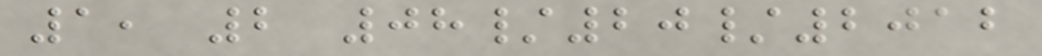1, 2 08/20/2012
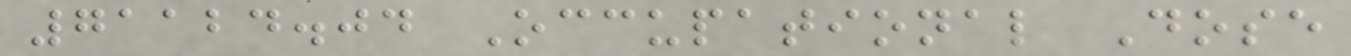71124.04 Occupational Dose
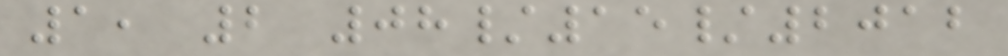1, 2 08/15/2012
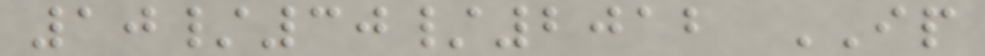10/30/2012 IP
